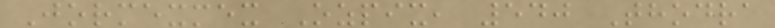Jormexmex Ozpix, 540 Thodra
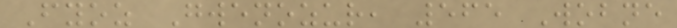Fyoz Gwenozur, 565 Wobne
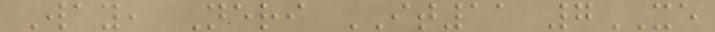Way, Neri IT11 7XE
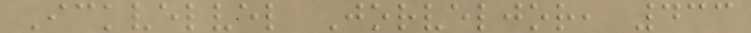Ickvelvel Jorveljor, 433
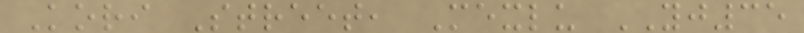Kori Street, Mexlu YJ35
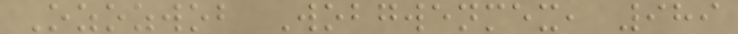Ozozwob Wobgwenmex, 989
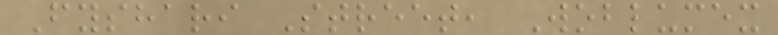Fyshari Street, Woblumex
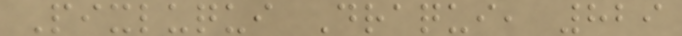Pixluqui Draqui, 829
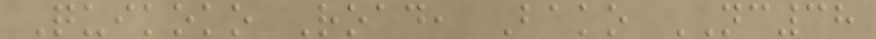Quikoko Road, Bako NC38
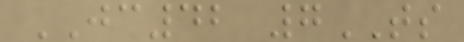JC42 7TS
